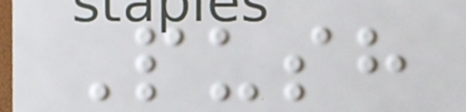Push
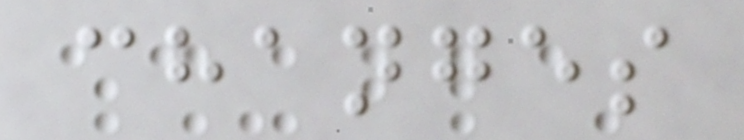changes
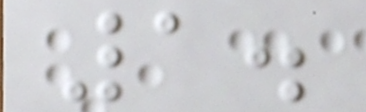1.
